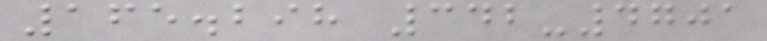165.298 342-4701
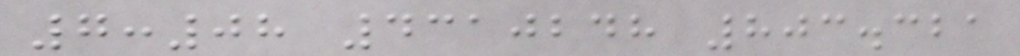7:08 4310248 803.321
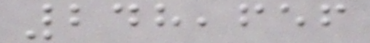248,656
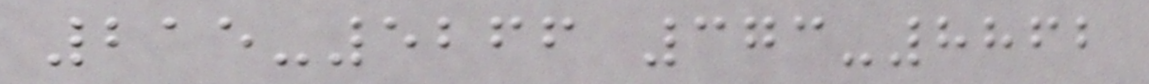215-5266 373-8862
